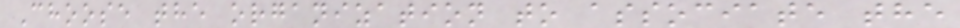Choose the organization to associate the
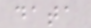data
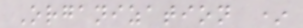Organization *
